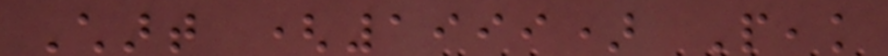Chart (1999) Peak
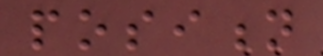position
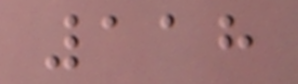118
